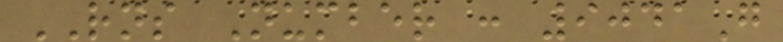RNS Number : 9041G
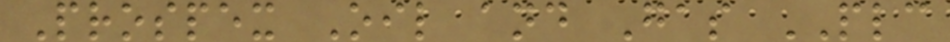Prospex Oil and Gas PLC
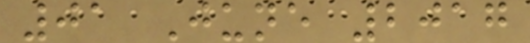01 June 2017
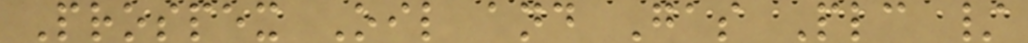Prospex Oil and Gas Plc /
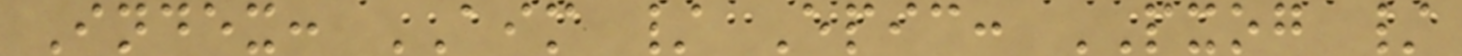Index: AIM / Epic: PXOG /
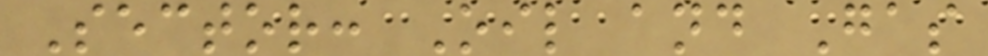Sector: Oil and Gas
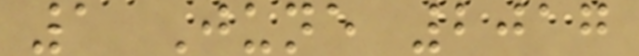1 June 2017
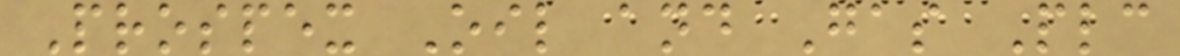Prospex Oil and Gas Plc
